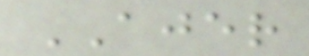AJER
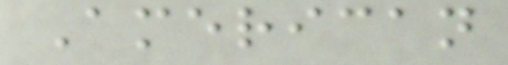American
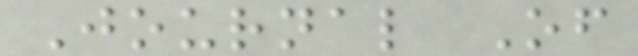Journal Of
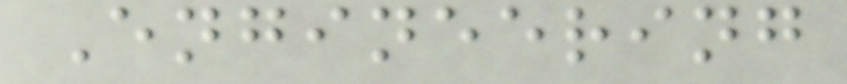Engineering
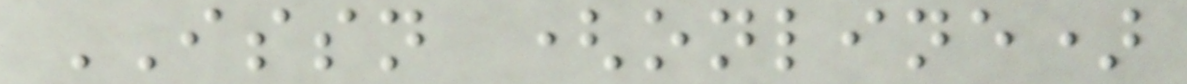ISSN (online)
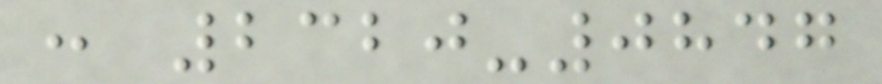: 2320-0847
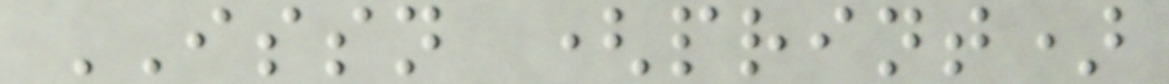ISSN (print)
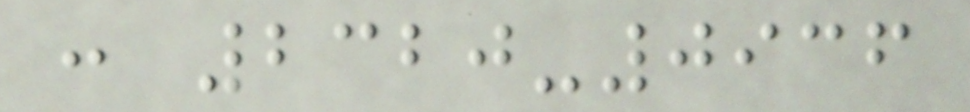: 2320-0936
